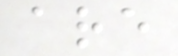are
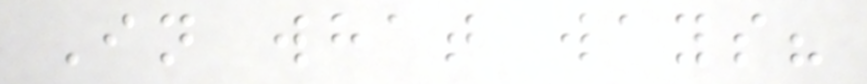In what ways?
